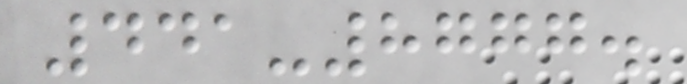441-8777.
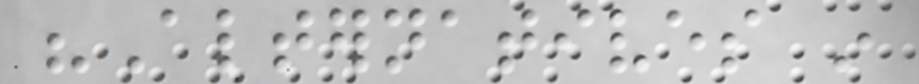"Alternatives in
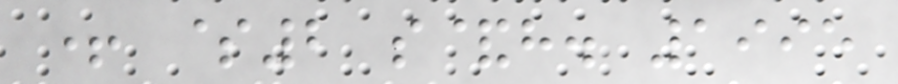+ $2 s&h. 1995
